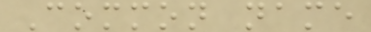Common name
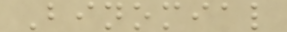Binomial
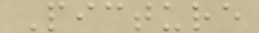Picture
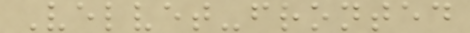Velvet-fronted
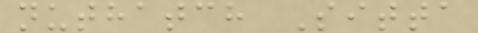nuthatch Sitta
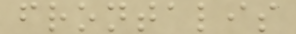frontalis
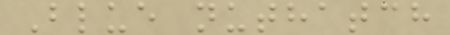Blue nuthatch
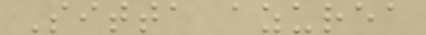Sitta azurea
